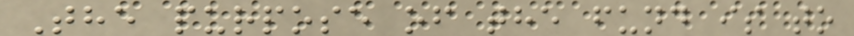The purpose of the fund is to
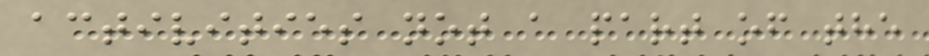activities not a part of the
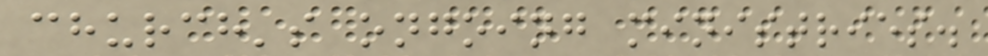church's ongoing ministries.
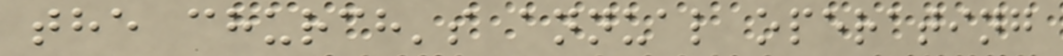the church's annual operating
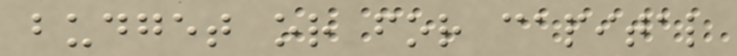budget or for capital
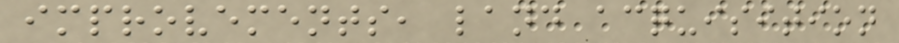improvements, land acquisition
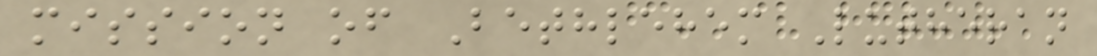mission of Bethlehem Lutheran
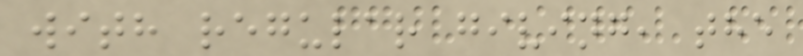with regular giving, the
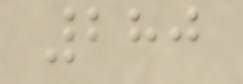280
